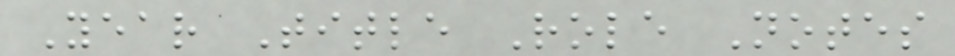Year Title Role Notes
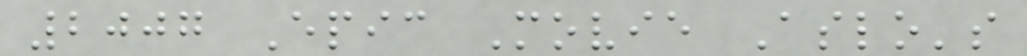2007 Epic Movie Aslo's
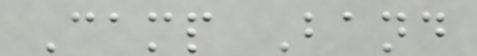Camp Band
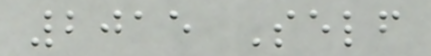2015 Self
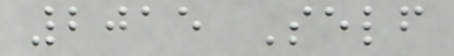2015 Self
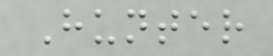Hunter
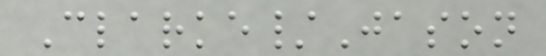Clarke/Jason
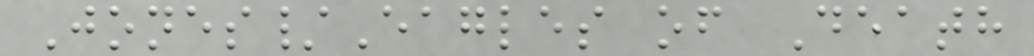Jones/Eagles of Death
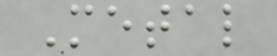Metal
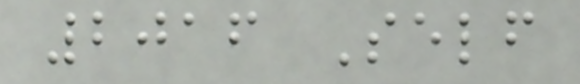2016 Self
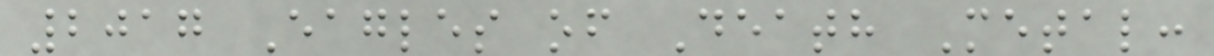2017 Eagles of Death Metal:
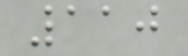110
